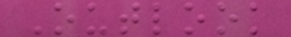Outlook
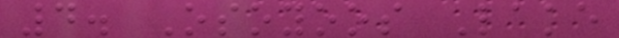4. Osoyoos Lake
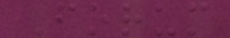Forum
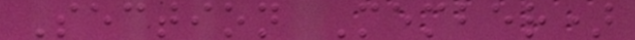Section Member)
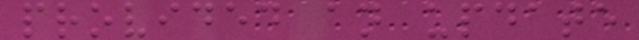provided an update
